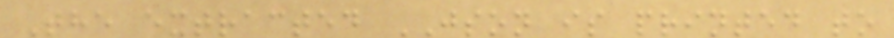The extracted JSON is printed to
